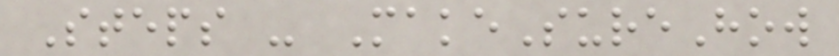Steps - MakeSureHow
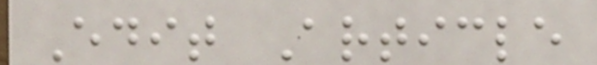Edit Article
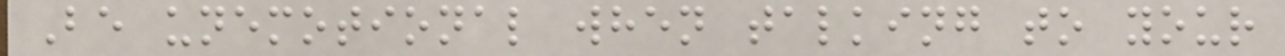Be unemotional when talking to your
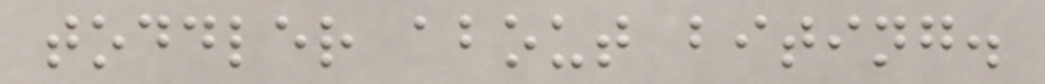toddler about biting.
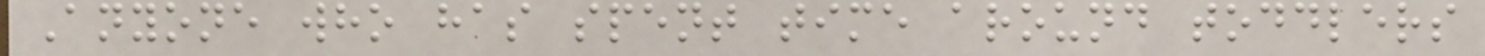Anyone who has spent time around toddlers
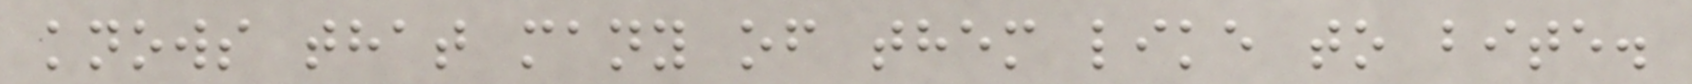knows that many of them like to bite.
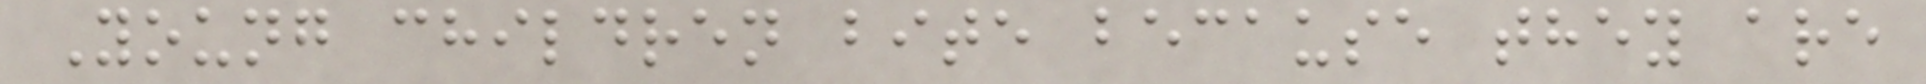Young children bite because they are
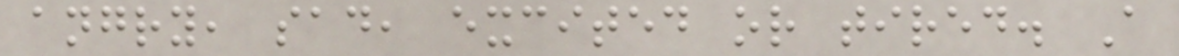angry, sad, excited or tired. A
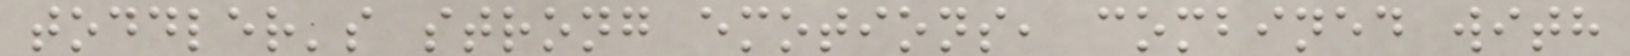toddler's strong emotions, combined with
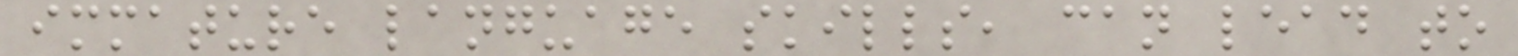immature language skills, can lead to
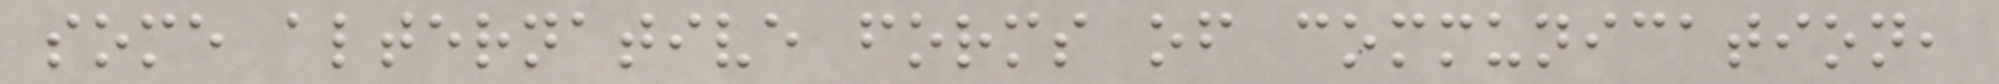some alternative forms of communication,
